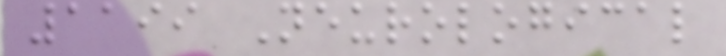1199 Neurological
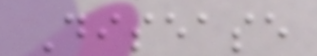Disease
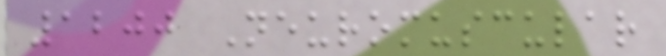1200 Neuromuscular
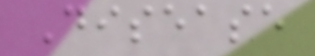Disease
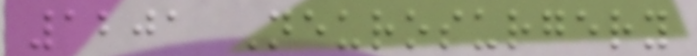1201 Neurosurgery
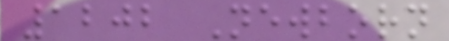1202 Newborn
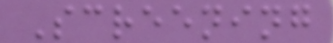Screening
